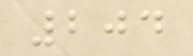204
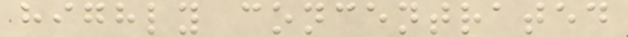highly concentrated
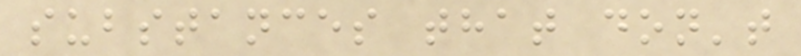substances that don't
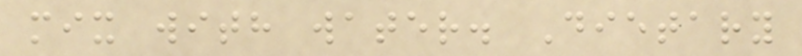mix with water. Dietary
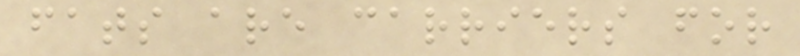fats are carriers for
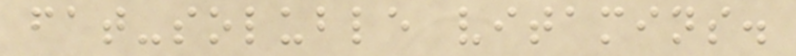fat-soluble vitamins.
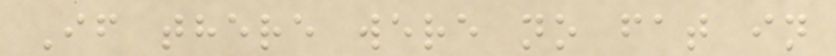If there were no fat in
